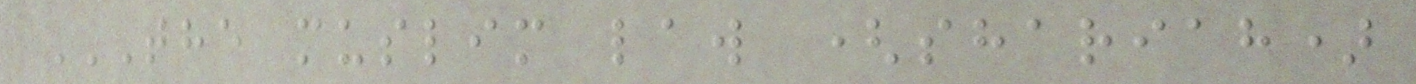THE MUSLIM LAW (SHARIAH)
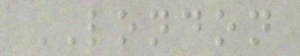LONDON
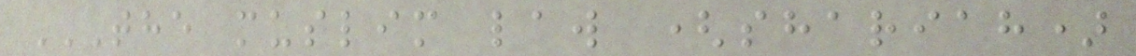THE MUSLIM LAW (SHARIAH)
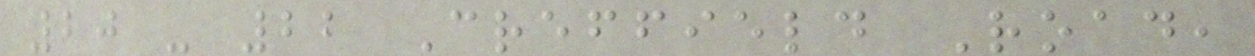20 - 22 Creffield Road,
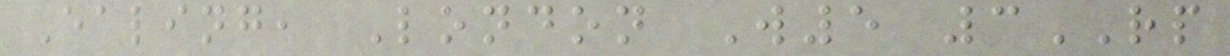Ealing, London W5 3RP
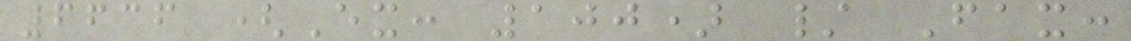6636 (Ex: 100) / Fax:
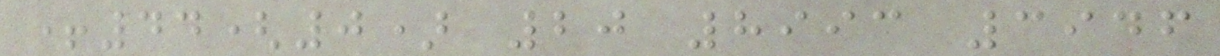+44(0) 20 8993 3946
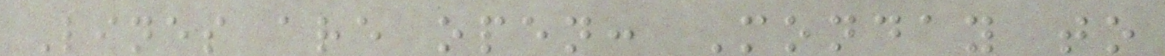Lines are open: Monday to
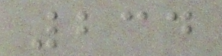234
